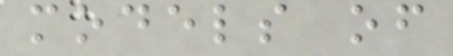models of
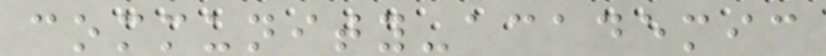community-academic
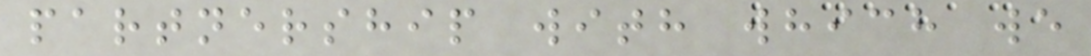partnership with which we
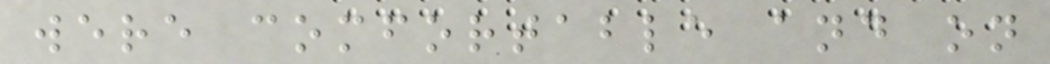were comfortable and on
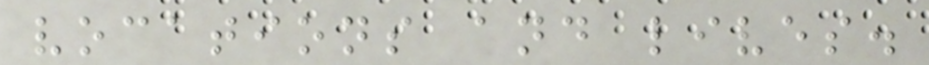vocations and lives.
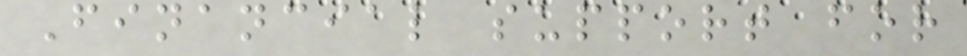Financial support for
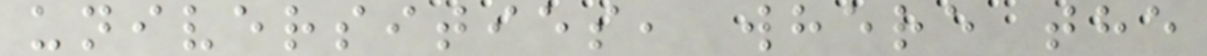universities, where the
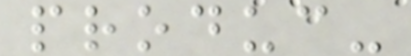produc-
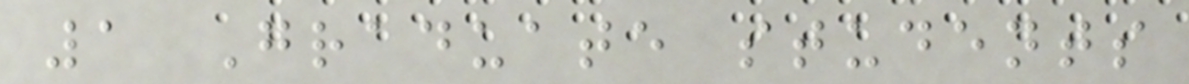1 Graduate students
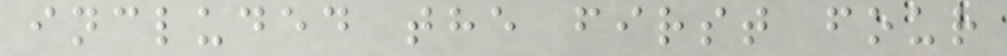included the first four
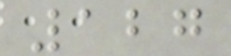127
